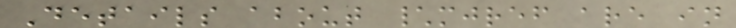Details about \mjref are in
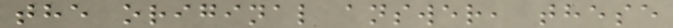the original answer, these
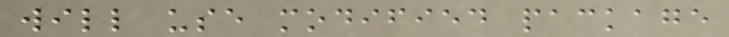will use modified package
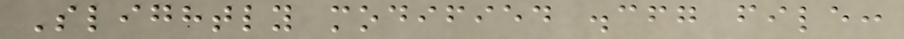Slightly modified .cfg file:
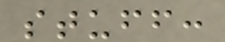stuff:
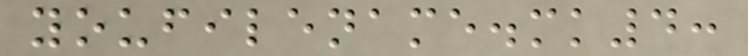youfilename.mk4:
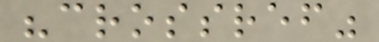"crossref"
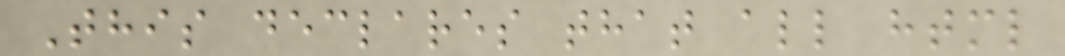This declares that all html
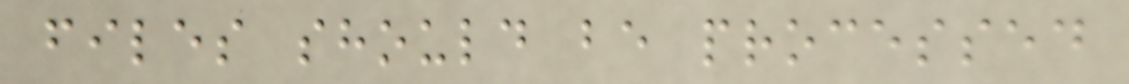files should be processed
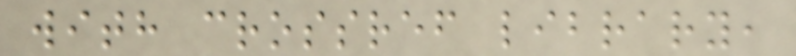with crossref library,
